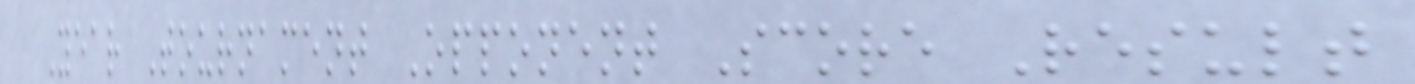Year Tournament Opponent Score Result
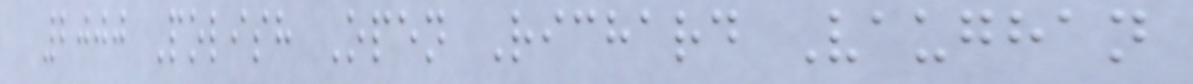2000 Polish Open Richard Vaughan
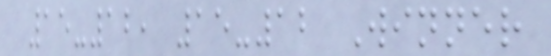15-12, 15-12 Winner
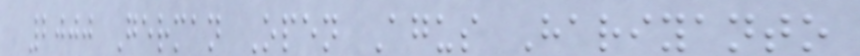2000 German Open Agus Hariyanto
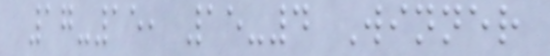17-15, 15-4 Winner
